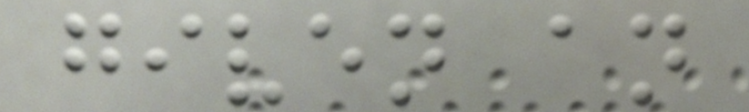given an
